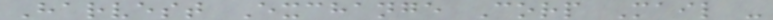Harvest Exchange Corp Mail -
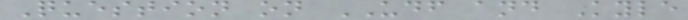Question on UDF and Kyle
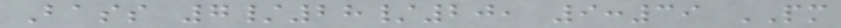Bass 7/28/20, 9:39 PM
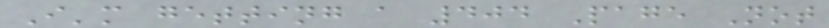I'm getting a 404 Page Not
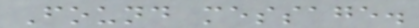Found message.
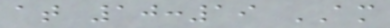at 10:19 AM
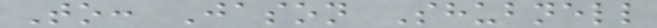To: Jason Shubnell
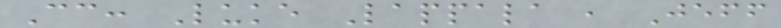Cc: Luke Lappala , Jeff
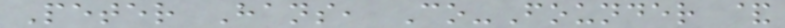Peter Hans, Co-Founder &
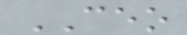CEO
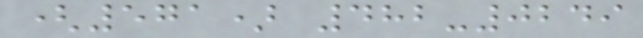(571) 482-0249
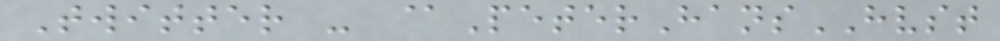Twitter - @PeterHansHVST
